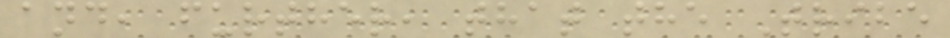and, further, that the Tribe
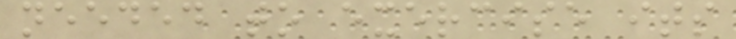needed to exercise its
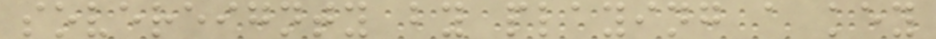sovereignty by playing a key
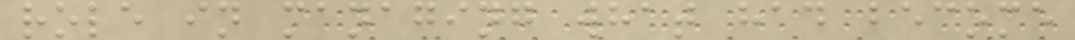role in managing what had become
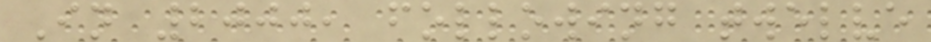In 2000, following twelve
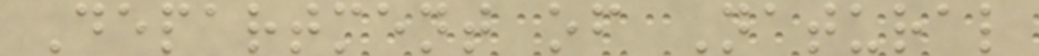Department of Natural
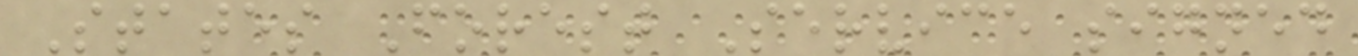States Forest Service signed
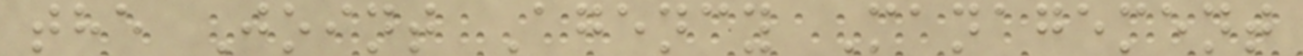the Joint Agency Management
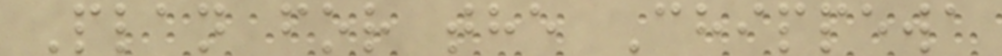Plan for the Chippewa
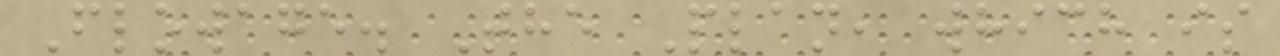Flowage. The Plan, which is
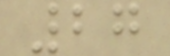27
